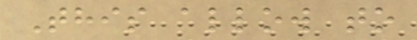This allow to
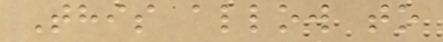This allow to
